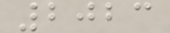2023
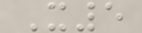X5
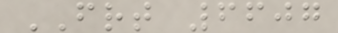FRT 6607
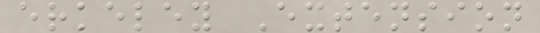erkeley Extension
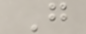G
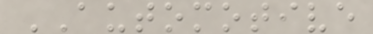AUTOMOTIVE
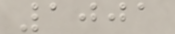1001
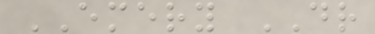EMERY DR
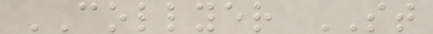COLLYER ST
